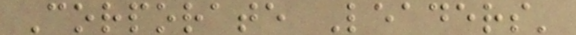Corporate Leaders'
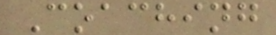Coaching
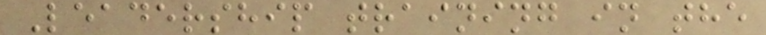Leadership training in the
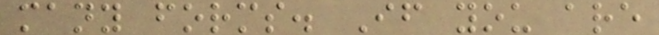many forms. If you are
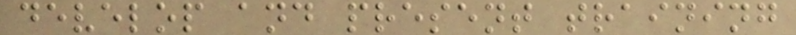develop and present training
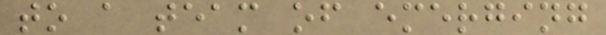to a team of emerging
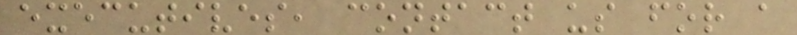executives, contact us for a
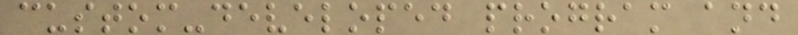custom-developed program and
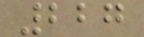227
